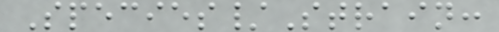Species/Strain:
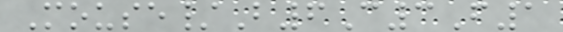Mouse/B6C3F1
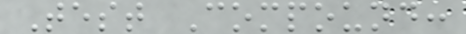Test Compound:
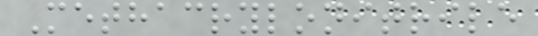Methacrylonitrile
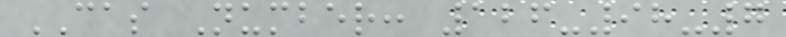CAS Number: 126-98-7
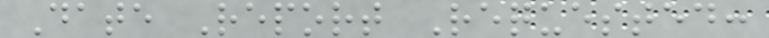Date Report Requested:
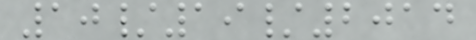10/19/2014
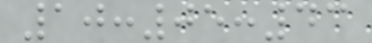10:05:43
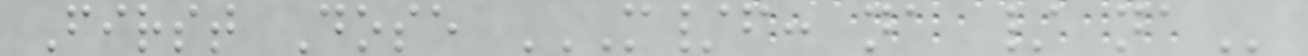First Dose M/F: NA / NA
